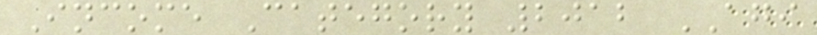Income Category 2012 AGI
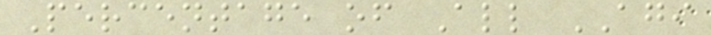Percentage of All AGI
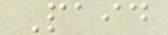Paid
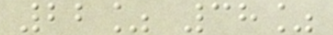22% 38%
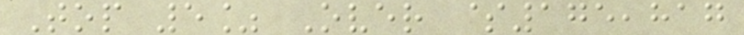Top 5% Over $175,817
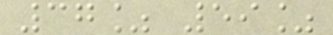37% 59%
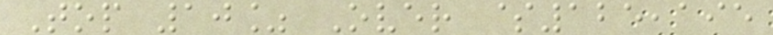Top 10% Over $125,195
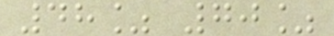48% 70%
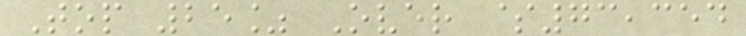Top 25% Over $73,354
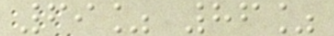69% 86%
